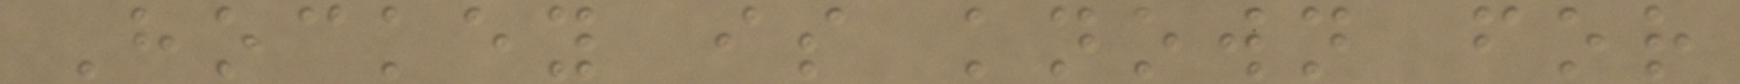Hockey is known for
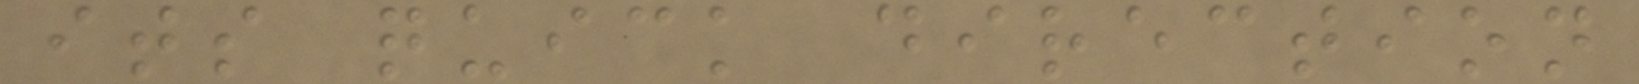its quick direction
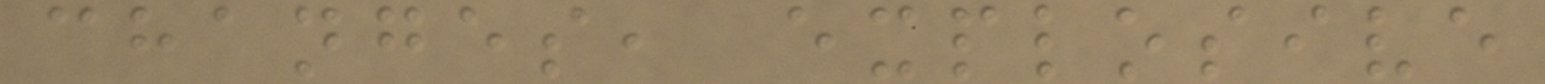changes, explosive
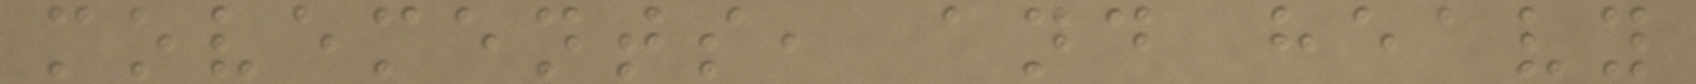movements, and heavy
